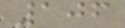106
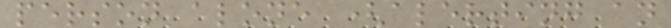person alone (alerting an
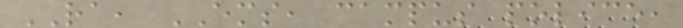RA, EMS, campus police,
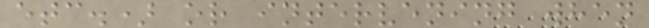etc.) or intervening when
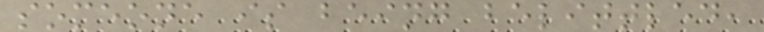someone is being belittled,
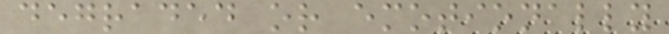degraded or emotionally
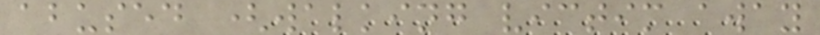abused (walking victim away
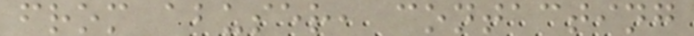from abuser, contacting
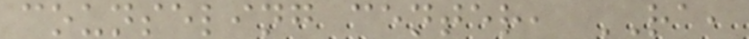counseling center, RA,
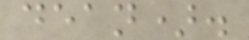dean).
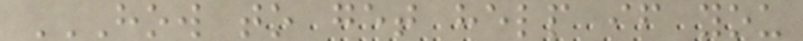HOW TO GET HELP IF YOU
